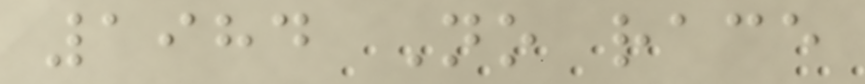1984 No race
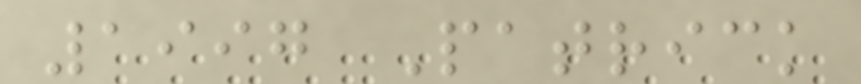1997 Patrick
